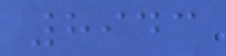8943
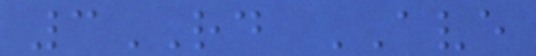3RD AVE
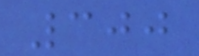300
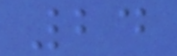24
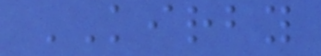KIRBY
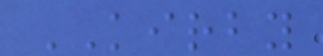KIRBY
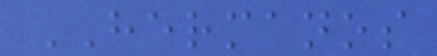HERMANOS
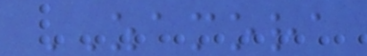ZAMORA
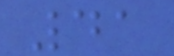41
